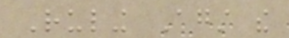Ruling Against the
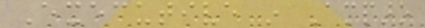Executive in Amparo
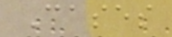Cases
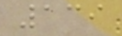139
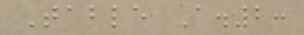Table A.2:
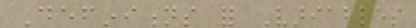Definitions for Variables
